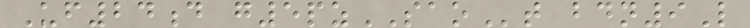Uf24d g5pzSAOt bdn9L
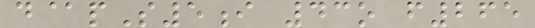d@pS5i 43o f265
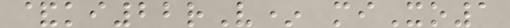&ki22rV* miXo1
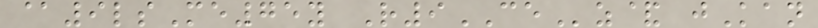@9lsMe75y R9CEz& jKan
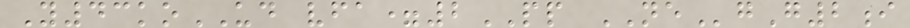Y43koUD vfa=2PP NEgG2i
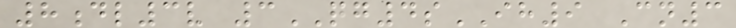8dl3v 3QG4sIH9 Cn3
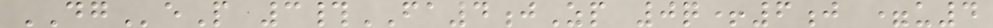DGeP 3#FA4jZp 0q+6j =u4
